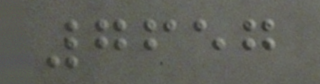7657
